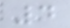4
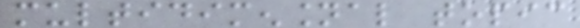multidimensional topic
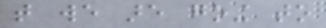that we are going to
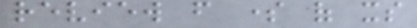review from some of its
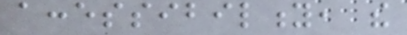accessibility, the
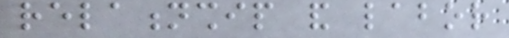relationship and labor
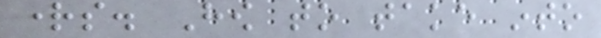rights. How to take into
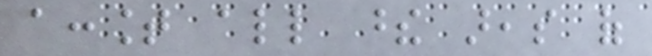account all these areas of
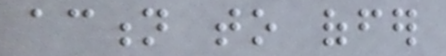action to offer
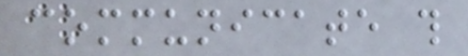communicate this
